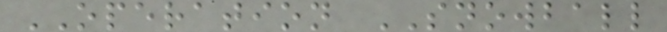OPERATION SNOWBALL
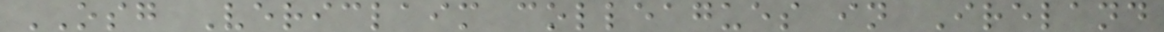OSG Vericlaim colleagues in Ireland
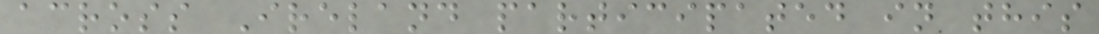across Ireland participated in this
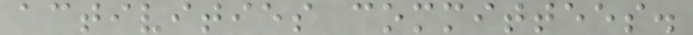activities committees.
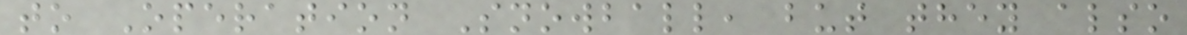to Operation Snowball, but they also
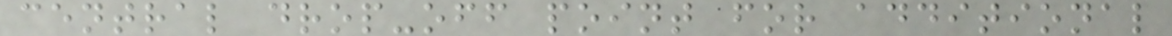central drop-off point for additional
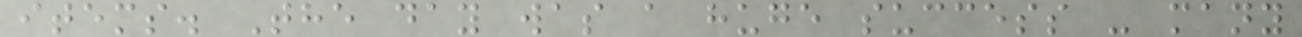items. The day was a huge success - many
